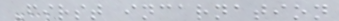First incarnation
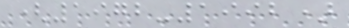(1972-1992)
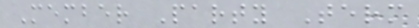Member Party Term
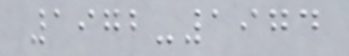1972-1974
